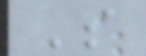S
